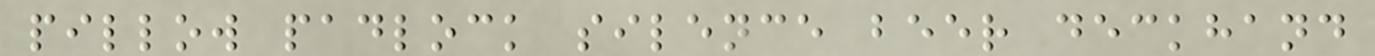pillow padlock silence beer deckhand
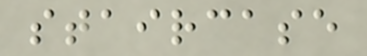staircase
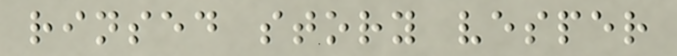rinsed story vesper
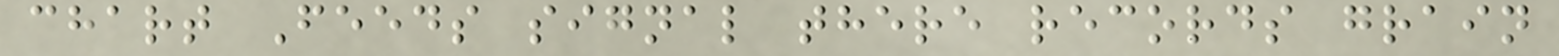chart Feeds signal there records grain
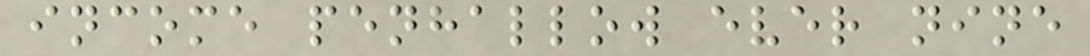income penhallow ever nine
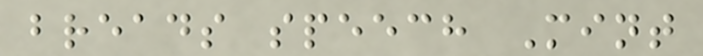breads speech Mint
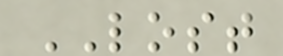LOST
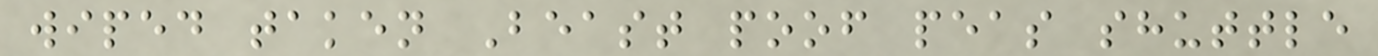wiped taken Beast poof peas shuttle
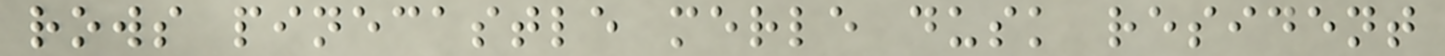rows pinecastle merle dusk resident
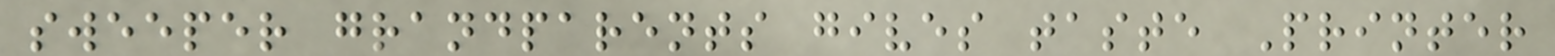sweeper grandparents gives taste Printer
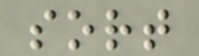sort
